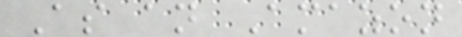As an Amazon
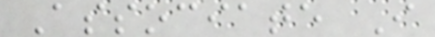Associate I
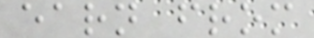earn from
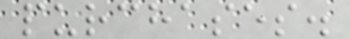purchases.
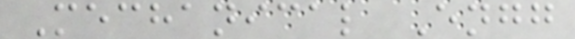Mechanical Engg
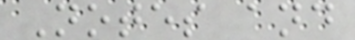Notes and
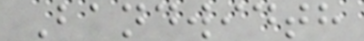Bandwidth
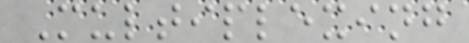Multiplexing
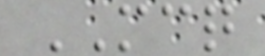MCQ
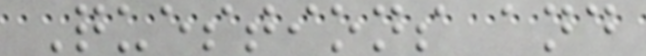Questions and
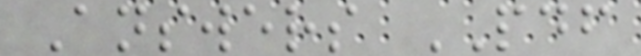Answers PDF
